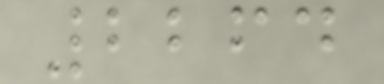2264
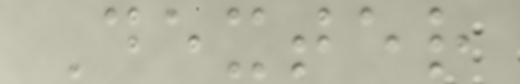Dexter
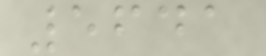5641
